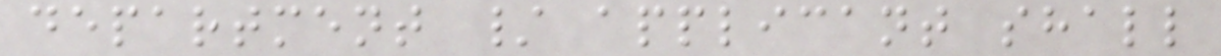department / applicant shall
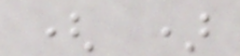( )
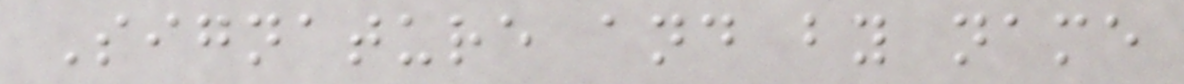Signature and by name
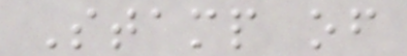Stamp of
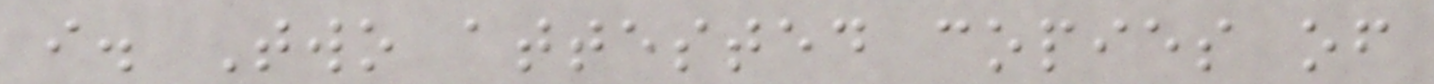i. Two attested copies of
